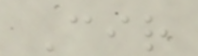Cir
